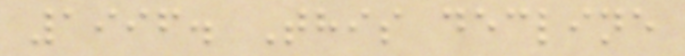1996. This decline
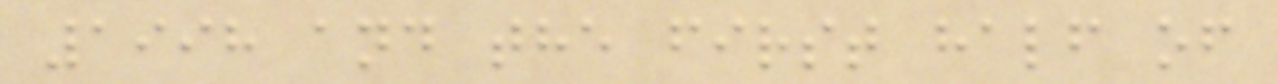1998 and the first half of
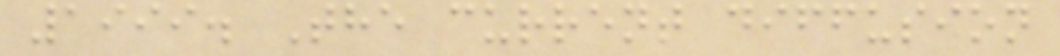1999. The current diffusion
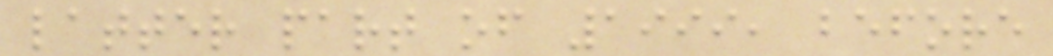latter part of 1999, before
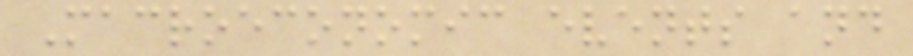Macroeconomic events and
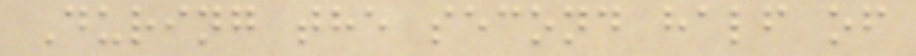During the second half of
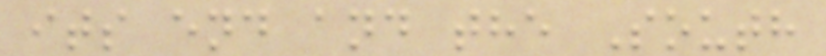its end and the South
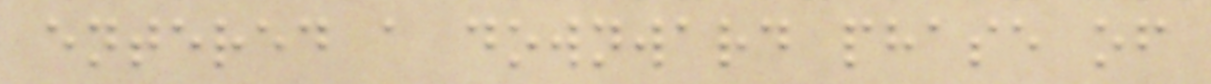entered a downward phase of
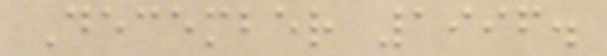December 1996.
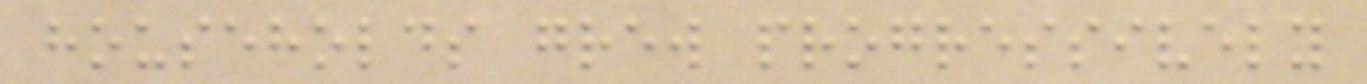households grew progressively
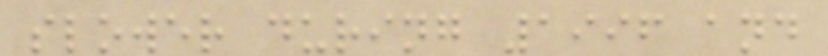slower during 1996 and
